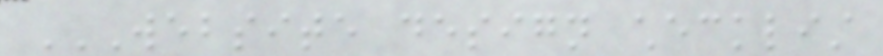WEBSITE DESIGN CHECKLIST
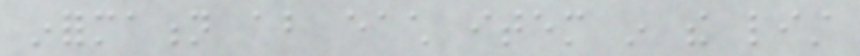information about each item in the list
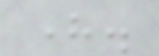here.
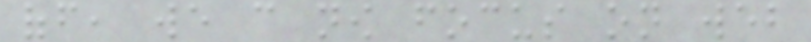off, we can now focus on web
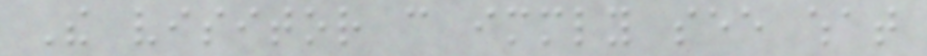The visitor can immediately see what
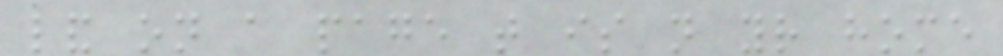land on a page that is not your home
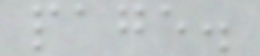page.
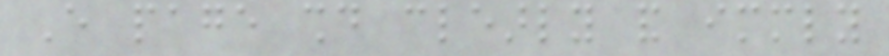Every page should clearly and immediately
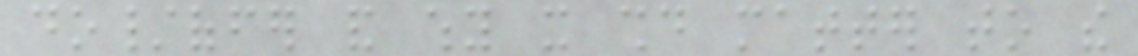do/offer and why it should matter to the
